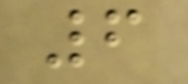6
